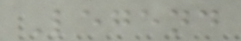Legend
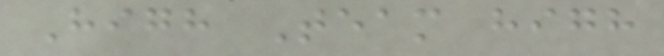High Team high
